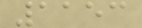1153
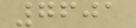7601
